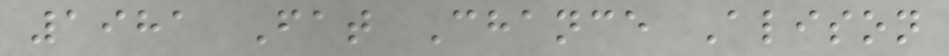1981 Fat Chance Alison
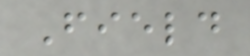Field
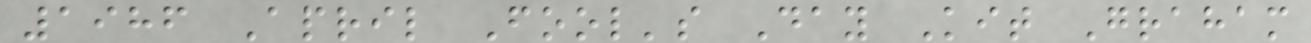1986 April Fool's Day Kit Graham
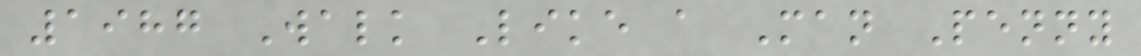1987 Walk Like a Man Penny
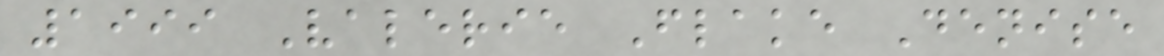1999 Valerie Flake Denise
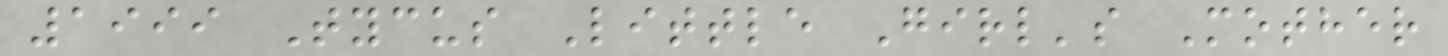1999 Tycus Little Girl's Mother
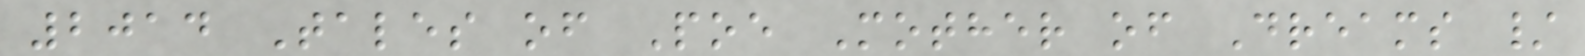2014 Tales of Poe Mother of Dreams /
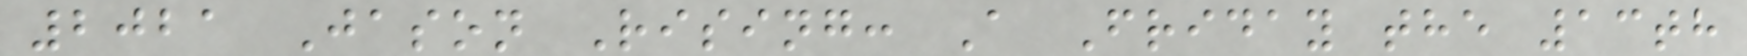2021 Jason Rising: A Friday the 13th
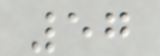57
